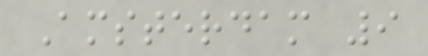Amsterdam 9
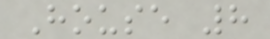House 8
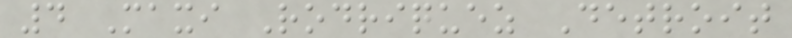4 Maxi Rodriquez Detroit
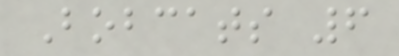Bobcats 6
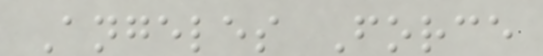Angeles Force
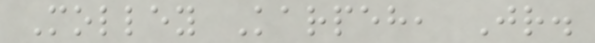Molley Karpeh, Jr.
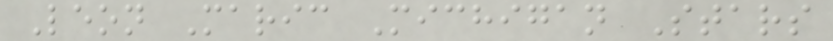Leon Maric Michigan Stars
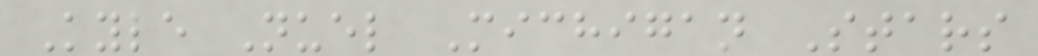Kyle Nuel Michigan Stars
